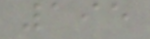195
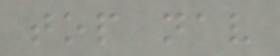top nav
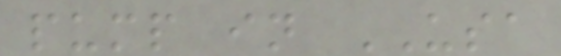pump in USA
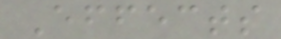Effects
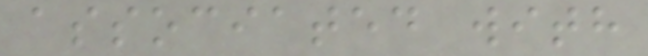associated with
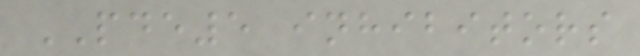PDE5 inhibitors
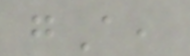gA,
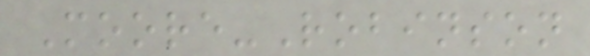Moore-Robinson
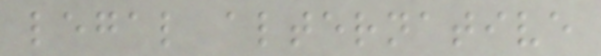legal alternative
